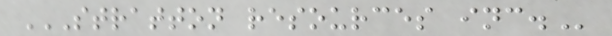STRATTON RESOURCES INC.
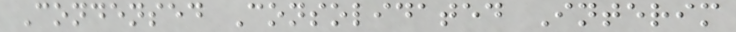Condensed Consolidated Interim
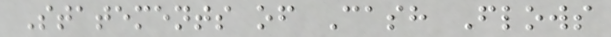Statements of Cash Flows
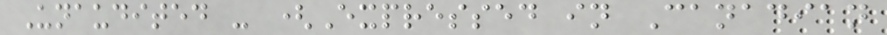Unaudited - (Expressed in Canadian
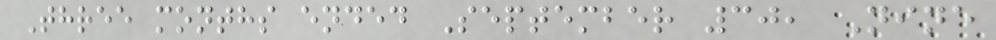Three months ended September 30, Nine
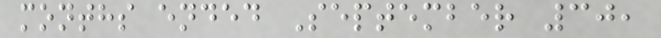months ended September 30,
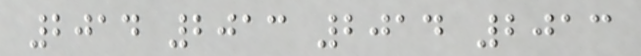2014 2013 2014 2013
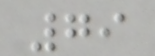79
